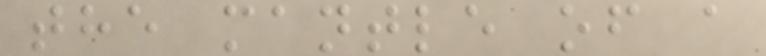the mantle of a
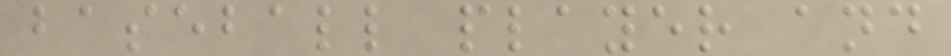baseball player and
